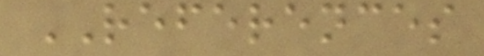REFERENCES
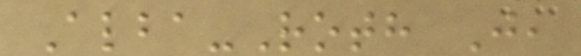Alba-Roth J,
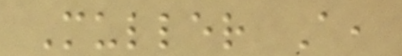Muller A,
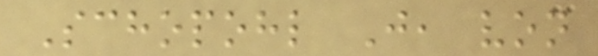Schopohl J, von
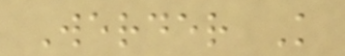Werder K
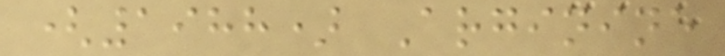(1988) Arginine
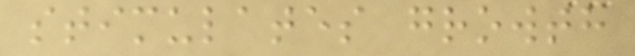stimulates growth
